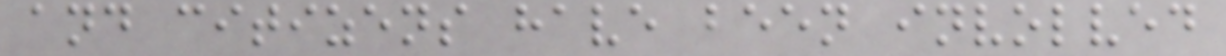and citizens have been involved
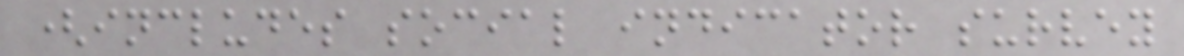(includes social indicator survey
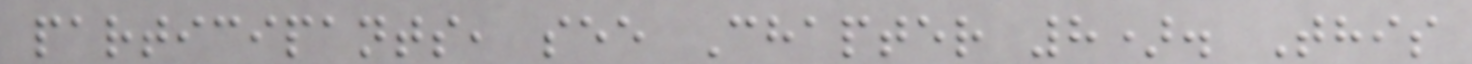participants, see Chapter 8). This
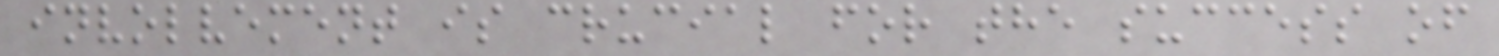involvement is crucial for the success of
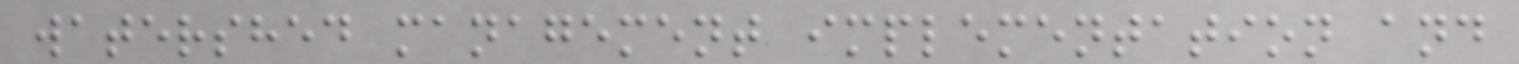watershed management implementation and
